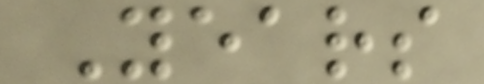Years
